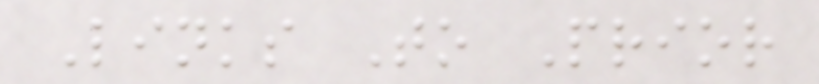Links To Prior
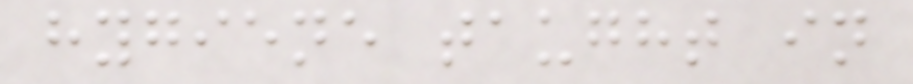hygiene taught in
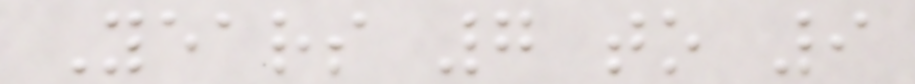Years 7 to 9
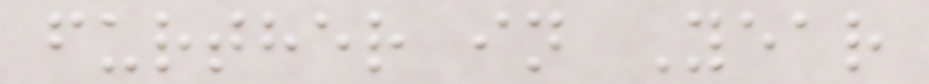further in Year
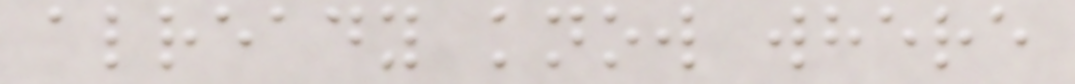already know where
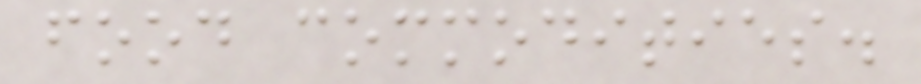food commodities.
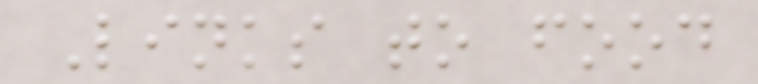Links to food
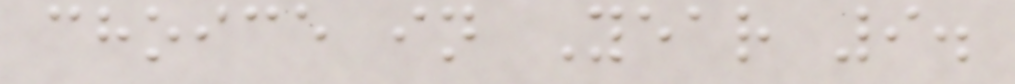choice in Year 9.
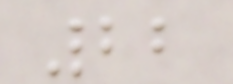22
